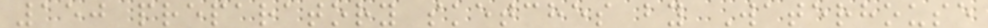150 preparatory sketches by Waterhouse
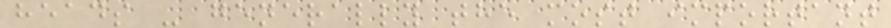heads - generally the most important
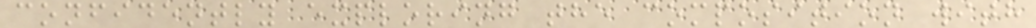confidently exploring the composition with
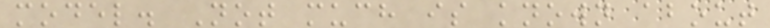model. Not much is known about
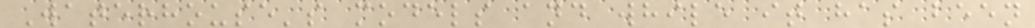Waterhouse's models and while it has been
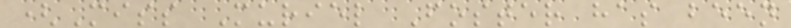(Miss Muriel Foster has been
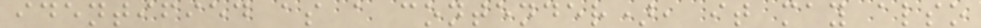identified as a contender), it may also
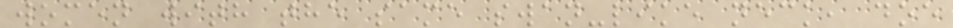women with the same swan-like neck, doe
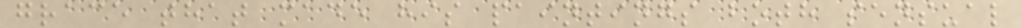grace that made his paintings both sensual
